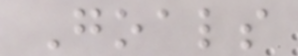Goals
